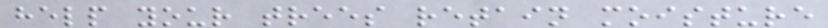help your trees retain moisture
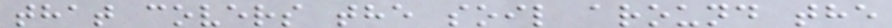that covers the soil around the
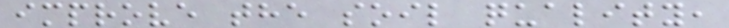improve the soil quality,
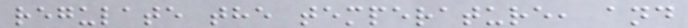regulate the temperature, and
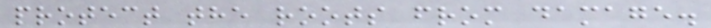protect the roots from damage.
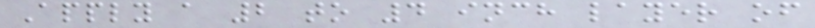Apply a 2 to 4 inch layer of
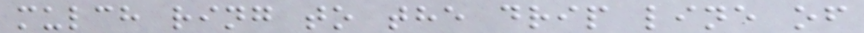mulch ring to the drip line of
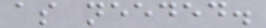as needed.
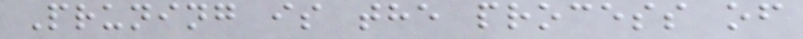Pruning is the process of
